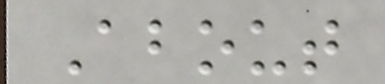About
